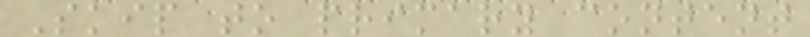Skip to primary content
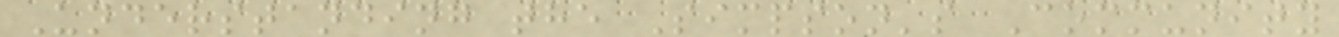Understanding the Simpson's Community
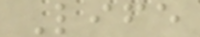Life
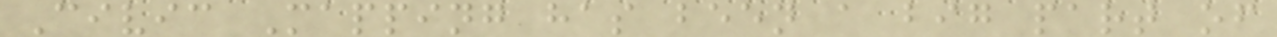Civic Mapping has been a big part of
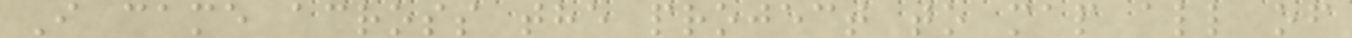I came across the project to map all of
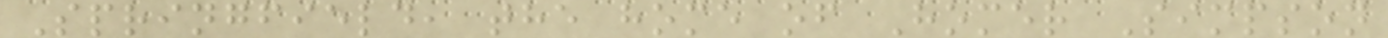Springfield, the home of Homer Simpson
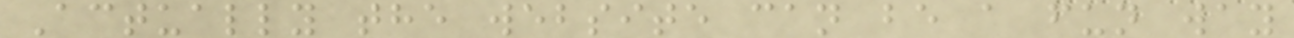Actually the website can be a fun way
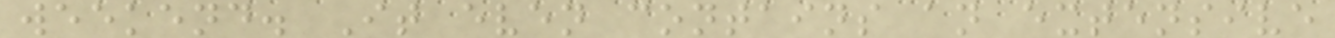weekend. It even contains an extensive
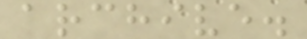archive.
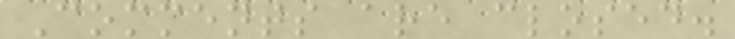Comments are closed.
